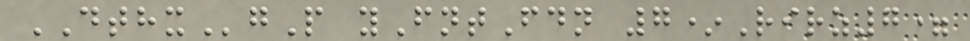DTHXgP yFntFdn 7*Rirz7=
